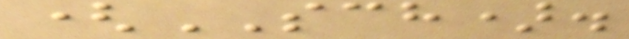(SCH).
